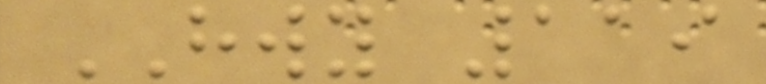HWY 119
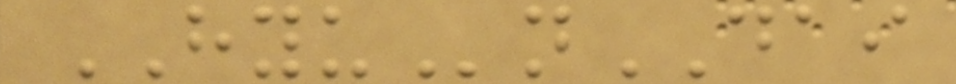HYUnDAI
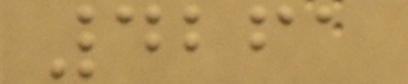4261
